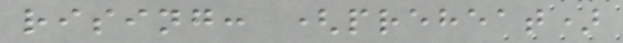rising: (preheat)
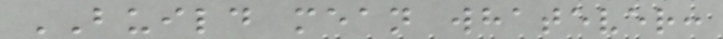BUILD mean whatever:
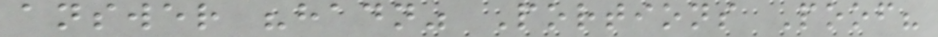answer "hadn" Portions Poof?
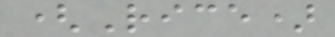(Rice)
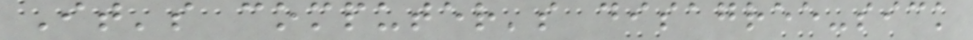It's computer's disagree-sick
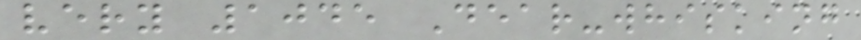very 1045 Dear-whisking
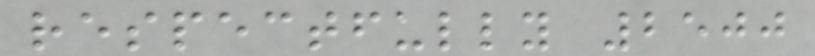respectfully 2500
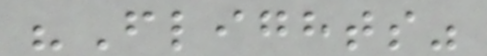"Flights"
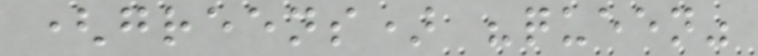(greens) "queen"
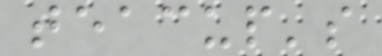teacup's
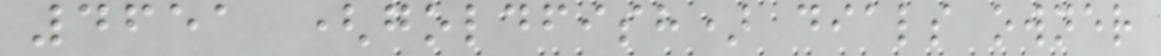4651 (goldfish) dials owner
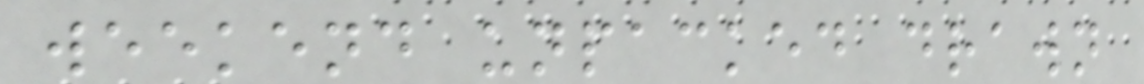weekend unpacked drawn
